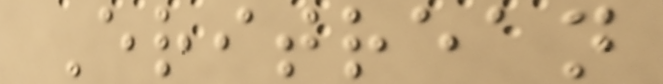Eritrean
